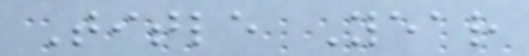Title Year
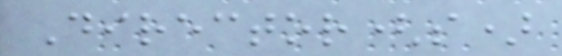Director(s)
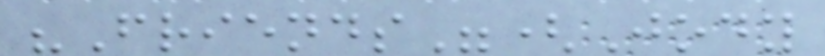"Friends"(Jody
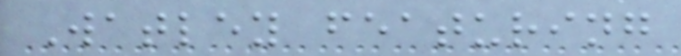Watley featuring
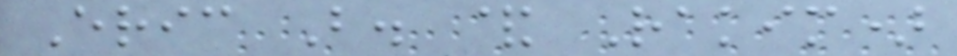Eric B. & Rakim)
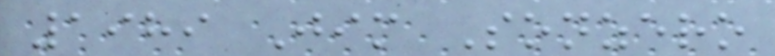1989 Jim Sonzero
